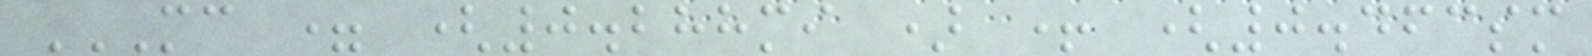MC = (0.288MI ) + (0.463SM
